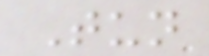Tun
